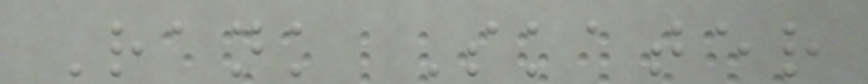Rank Skater
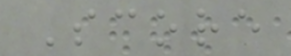Score
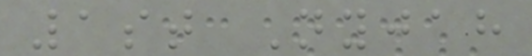1st Nyjah
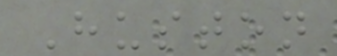Huston
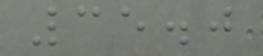35.0
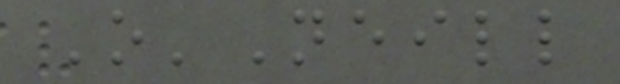O'Neill
